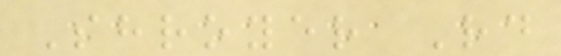Shroyer Rd
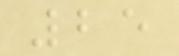25
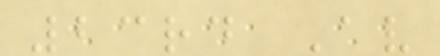23rd Av
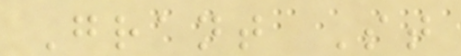Grant St
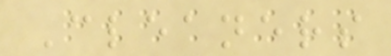Cleaners
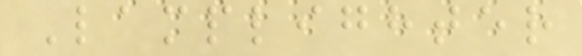Lamplighter
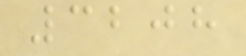3208
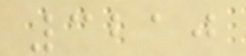3210
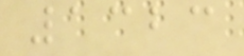1323
